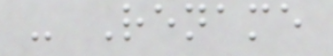- Rename
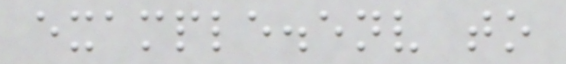example.env to
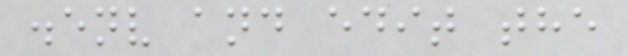.env and edit the
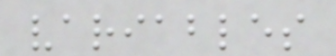variables
